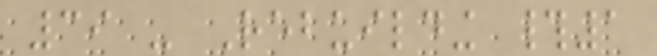39 - Rebuilding #1
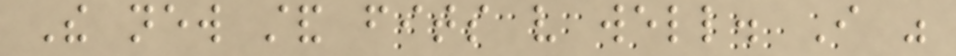The new stand fits very well. I was
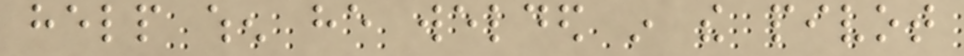help when he welded in the pivot
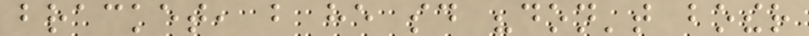bracket, but he said "don't bother
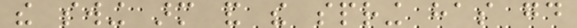the swing arm and the spring has good
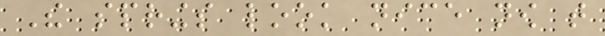The springs look nice now that
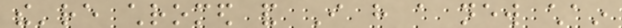the're chromed and I have a new chain
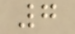7
